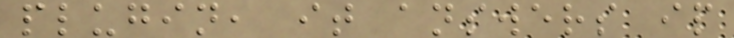plugin, it answers ip
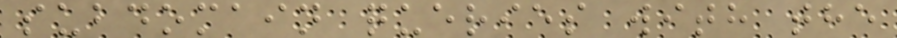subdomain queries with the
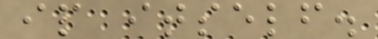ip itself.
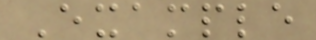Example
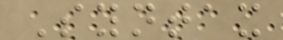Syntax
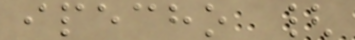ipecho {
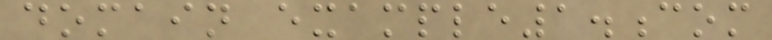domain example1.com
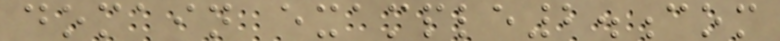domain example2.com
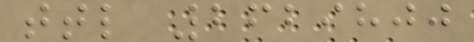ttl 2629800
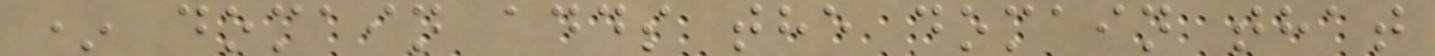* domain adds the domain that
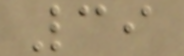39
